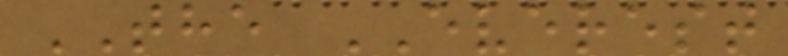THE EVEREST
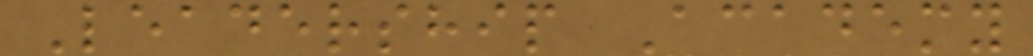Leadership Academy
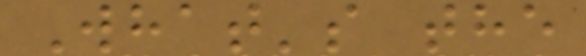What's the
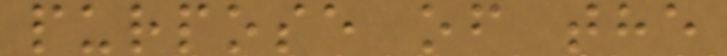purpose of the
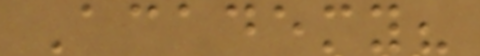Academy?
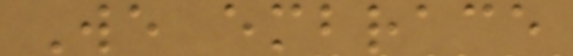We embrace
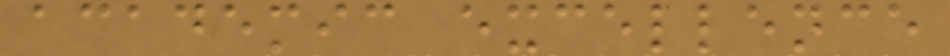academic excellence
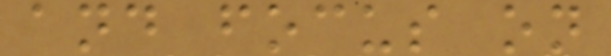and focus on
